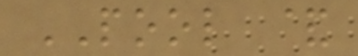POOL &
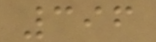396
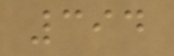394
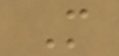M
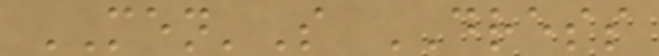MEN'S DRESS
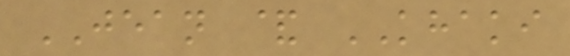JEAN & KHAKI
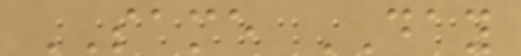SAME DAY
